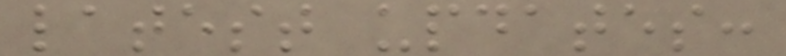latest updates:
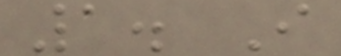1. I
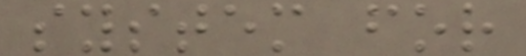system for
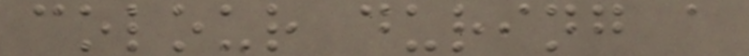colour during a
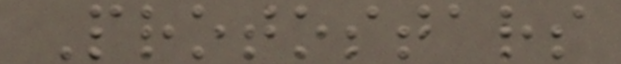Protostars
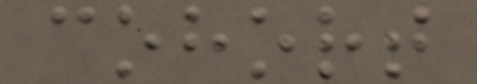cohort
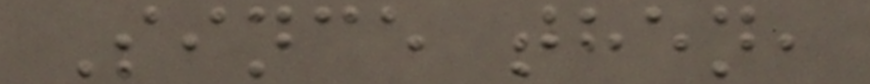Since then,
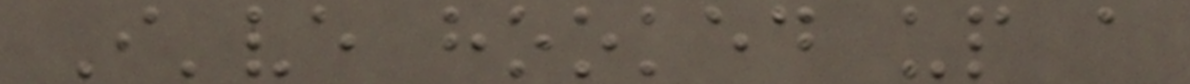I've hooked up a
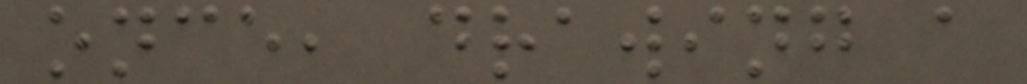once, drawing a
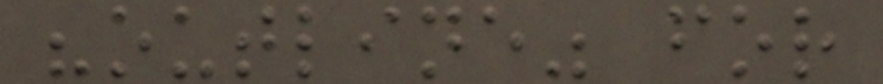"outline" for
